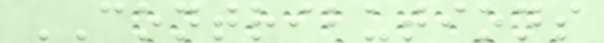CONTRIBUTIONS
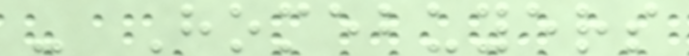- Homebuyers
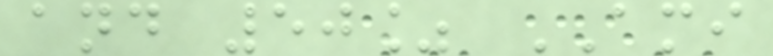and 50% AMI
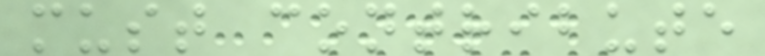must contribute
